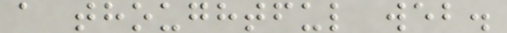a thoughtful web.
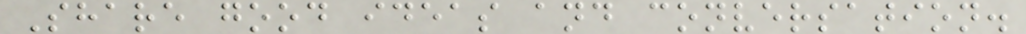Share good ideas and conversation.
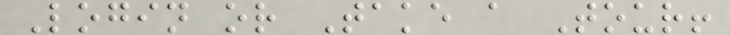Login or Take a Tour!
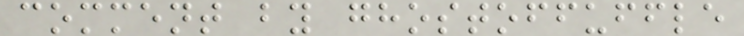comment by ghostoffuffle
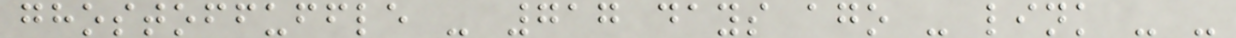ghostoffuffle - 717 days ago - link - -
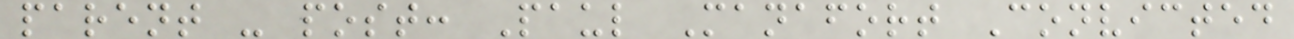parent - post: Paul Manafort Convicted
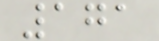171
